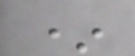*
